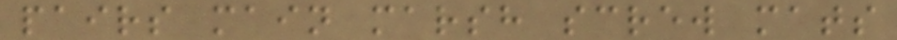pairs main marsh screw mats
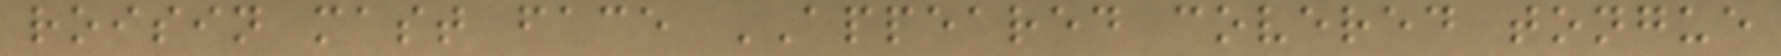roisin mast face APPEARED covered tongue
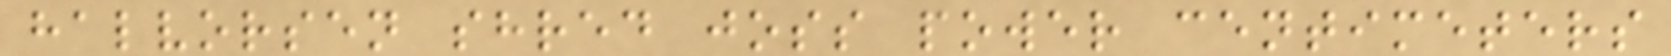halvorsen shred joss power centimeters
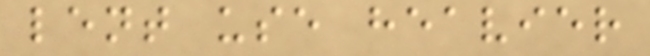lent use heavier
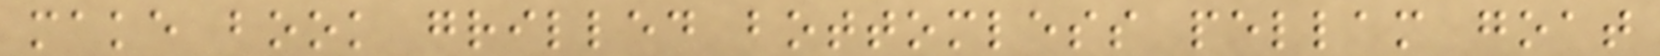make book grilled bottomless pellam goat
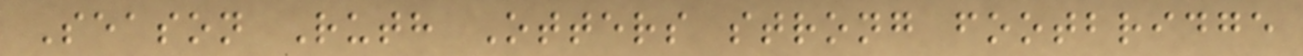Season Ruth Otters strong footbridge
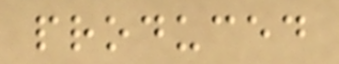produced
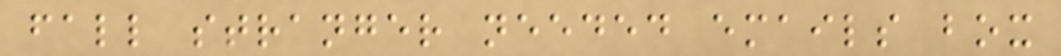fall stranger needed emails box
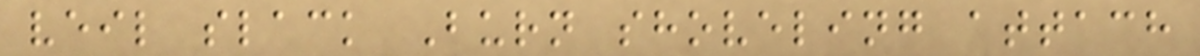veil slack Burn shoveling attach
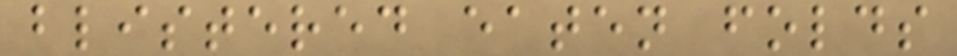blistered eaten folds
